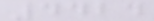4424
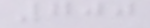700
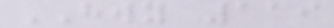HWY 119
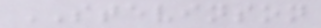STEVINSON
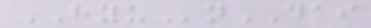HYUnDAI
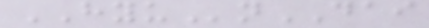HYUnDAI
